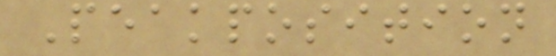Peakposition
